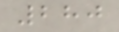280
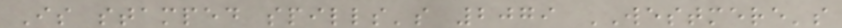Is stamped spills's 2079 WESTMERE's
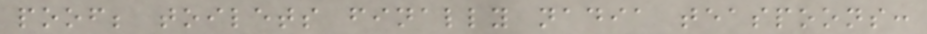poof; toilets finally nadia teaspoons:
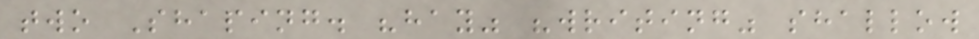two Shaping. "hay" "writing" shallow
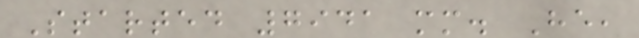Started 7941 mm. He,
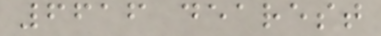6616 dearest
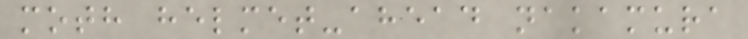moth helmet-ahead nakamura
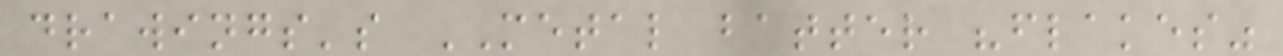drawings's METAL batter "flakes"
